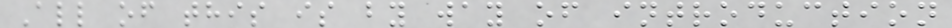All of this is by way of introduction
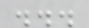...
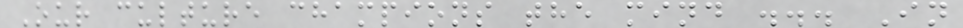Our culture champions the mind ... In
